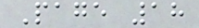Page 18
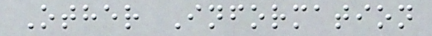Other Information
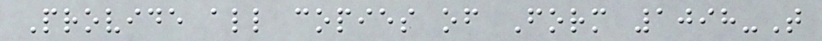Provide all copies of Form 1098-T
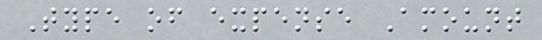Type of expense Amount
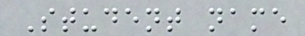Student name
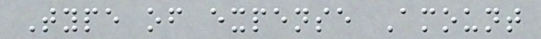Type of expense Amount
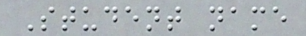Student name
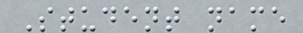Student name
